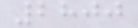2800
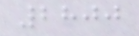2800
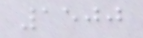1500
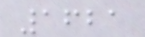1621
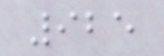925
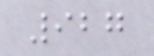927
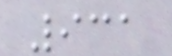931
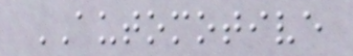AUTOMOTIVE
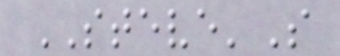STEVE'S
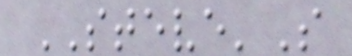STEVE'S
